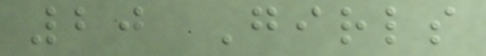20 Girls
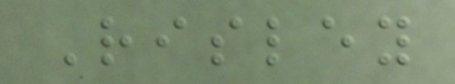Risley
